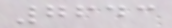7643
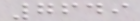7649
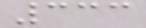333
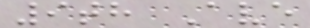9th Ave
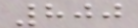800
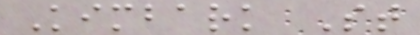Kimbark St
